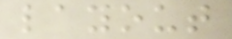layout
